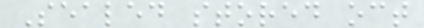Sealed stored oct
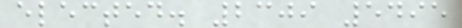elected. 2309 5495
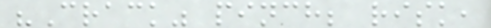"Crack" pinch; risk,
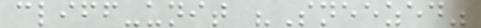cliff-unit "Sneezed"
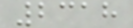2318
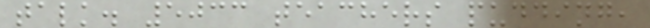talk. 5033 teachers pudding,
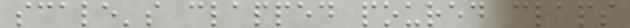scale's clapped poured claps
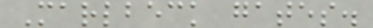Marlbeck gates.
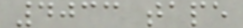4033 tape
